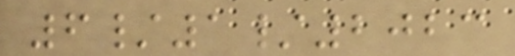6/1/2023
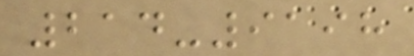214-9198
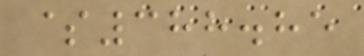$388.85
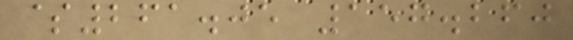$261.05 157.260
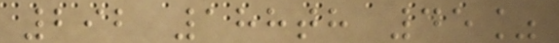292 188th 45%
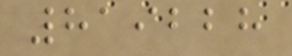819228
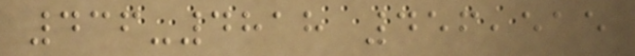436-4818 456,515
